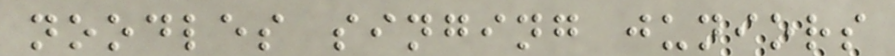noodles singing juniors
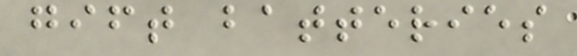gift batteries
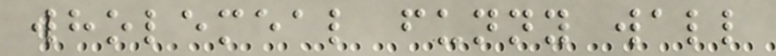wholemeal funny wall
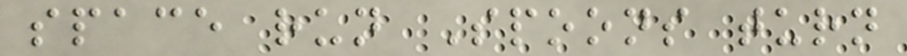space run Spoons turn
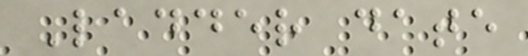Ladder date
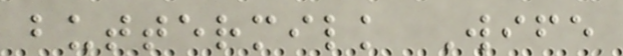buttermilk Wife
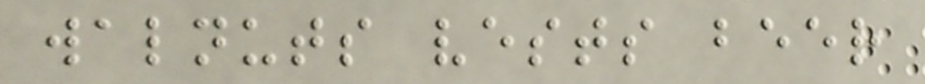walnuts vests beer
